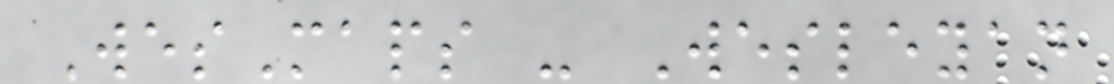WesMaps - Wesleyan
